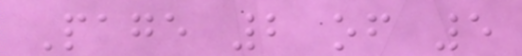Page 2 of 5
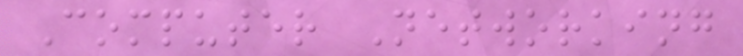Computer Networking
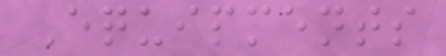Equipments
